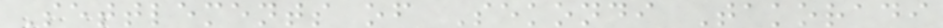Settlements of Sekondi Takoradi
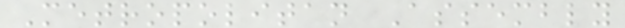Metropolitan Assembly
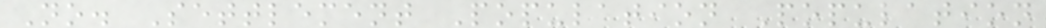No. Settlement Population Population
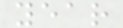year
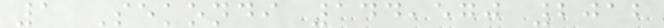1 Sekondi 144,570 2012
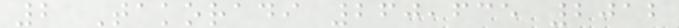2 Takoradi 260,635 2012
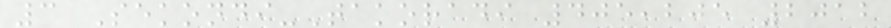3 Sekondi-Takoradi 405,205 2012
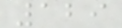129
